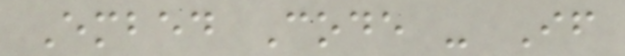Embed Code - If
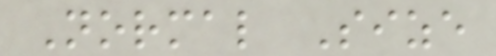Normal Size
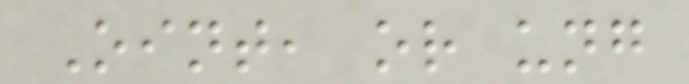Oint, or ung
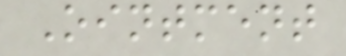Ointment
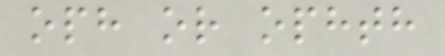oph or ophth
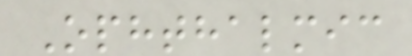Ophthalmic
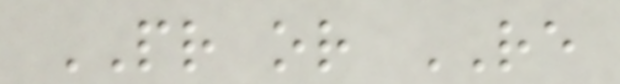PR or RE
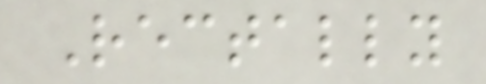Rectally
